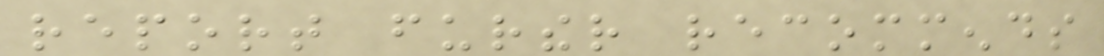report further recommends
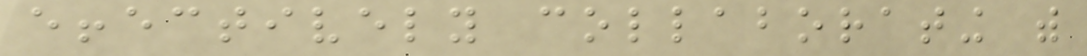effectively collaborating with
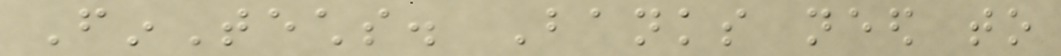FinTechs. Banks need to
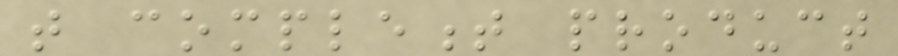that complement product
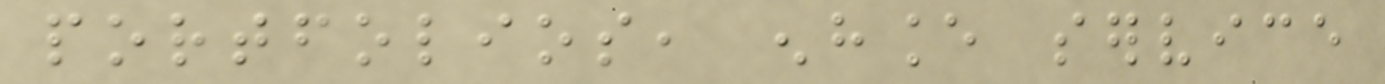portfolios, enhance service
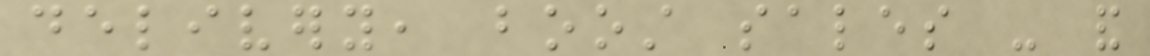delivery, boost sales - and
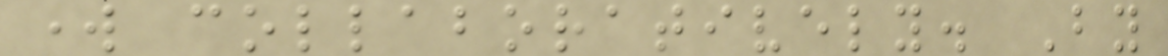work collaboratively. By
